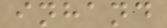inhand
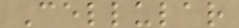Cellular
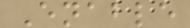Enable
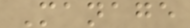Manage
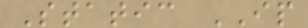Static IP
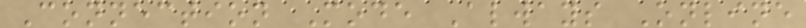Connection Mode Always Online
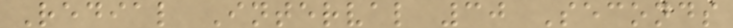Redial Interval 30 Seconds
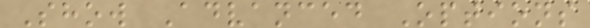Show Advanced Options
